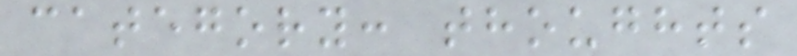category: thoughts
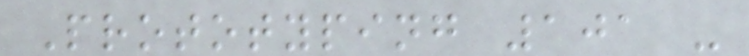Prototyping 101 -
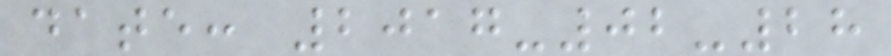date: 2017-02-28
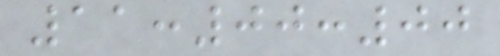11:00:00
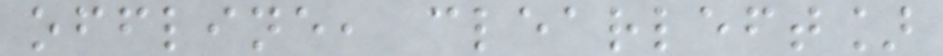offline, clearleft]
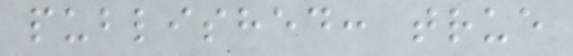published: true
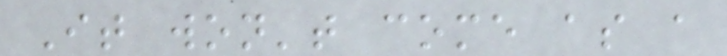It won't come as a
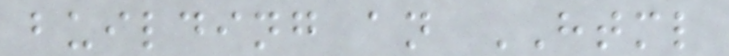building an HTML
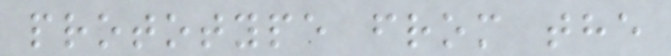prototype from the
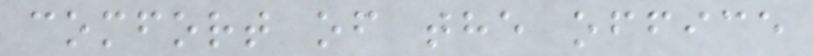comfort of the office
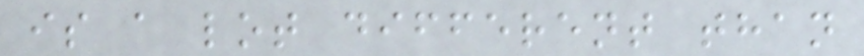is a lot different than
